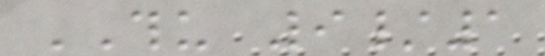THU 9/1
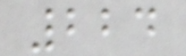224
